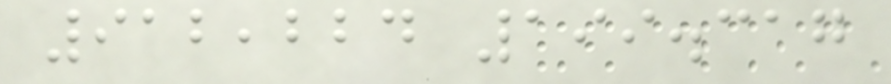912,224 199.317
